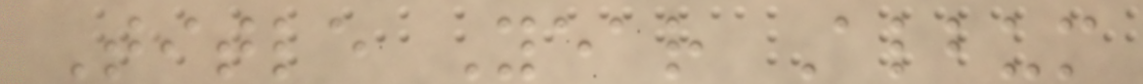Title Year Album
